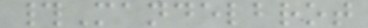#Mandelbrot
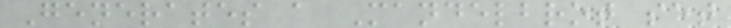Generates a Mandelbrot set
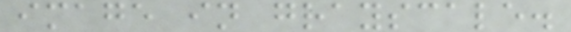image in grayscale.
